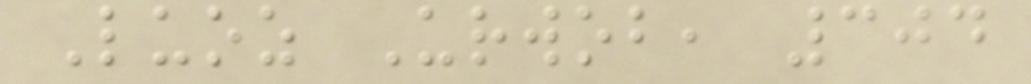Luoz Urwob, 304
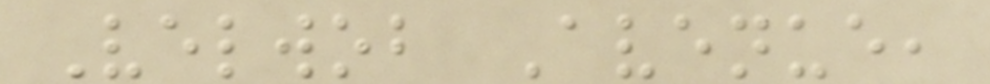Velwob Avenue,
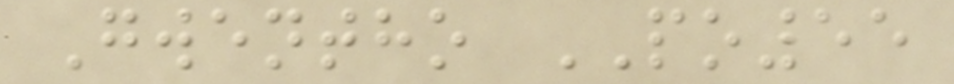Gwentho PO55
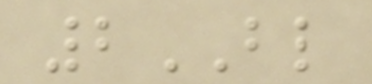2BL
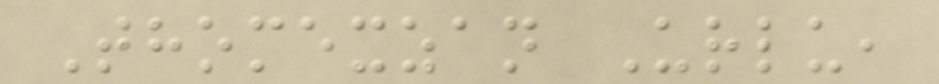Thomexzan Urlu,
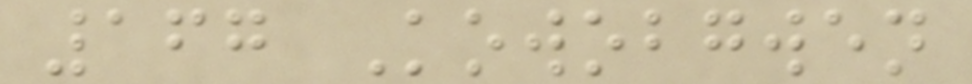167 Kowobgwen
